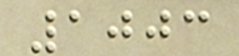1003
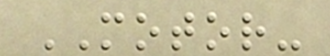MOTOR-
